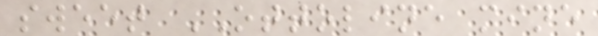sweet OTTOLINE mine
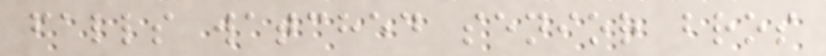falls watched senior bros
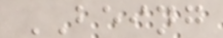BEING
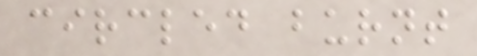circled burnt
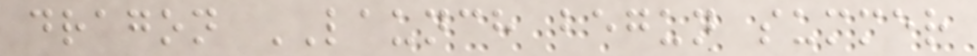dragon LAUNCH begun summer
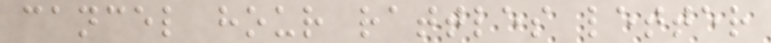cancel hour rattles letter
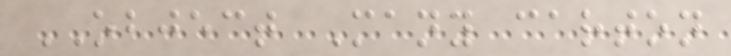OBJECT Many carton
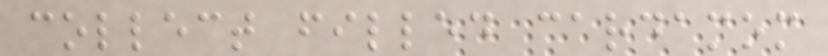collect filled cardamom
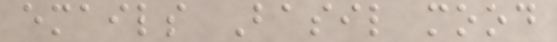emails Basil mood
